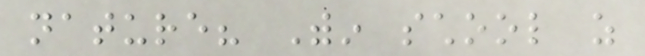nature? Within school as
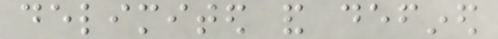delimited and defined
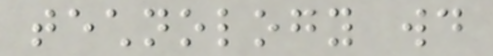technology would
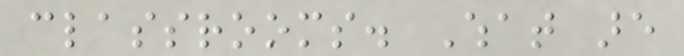classrooms. What are
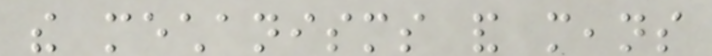the mechanisms and means
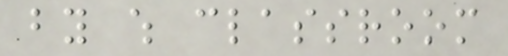by which classroom
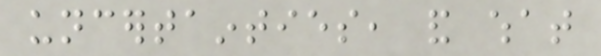uncertainties, and what
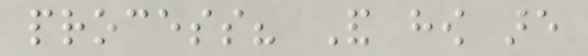process? And how are
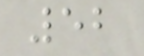52
